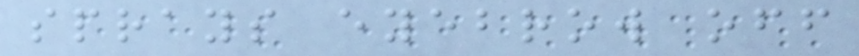sprays eyebrow off
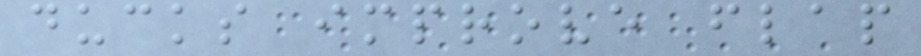ducks improve flap
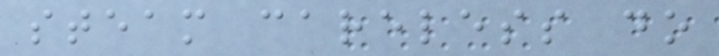steam careless do
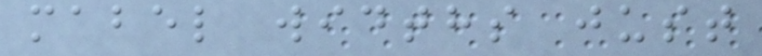mabel widths just
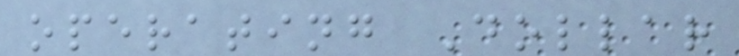operating Dollar
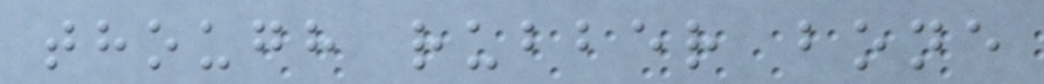though rubber bone
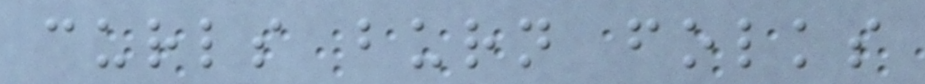curls burn folks
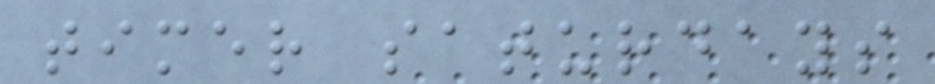timer saturdays
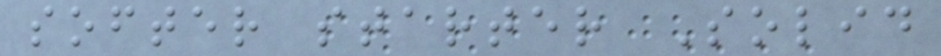softer starter Solid
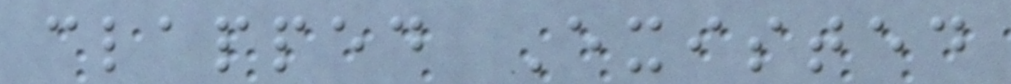clapped Existed
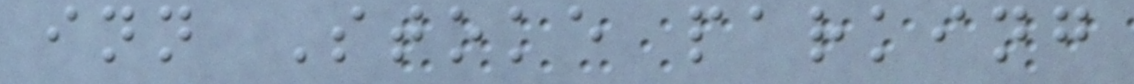inn Stoke parking
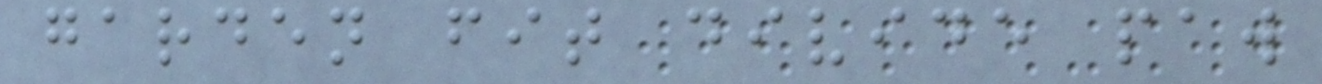garden fit divide paw
